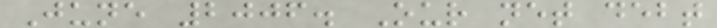June 2006. Our net debt
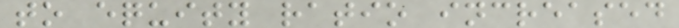to equity ratio increased
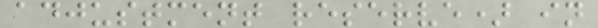adjustment reserve) in
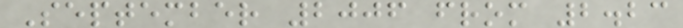September 2006 from 2.23
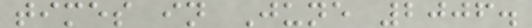times in June 2006.
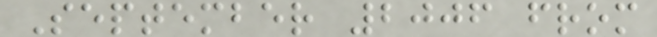September 2006 from
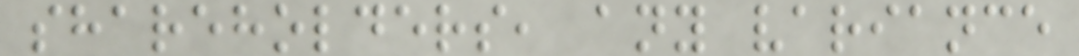shareholders, any variance
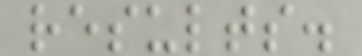results.
